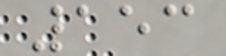153
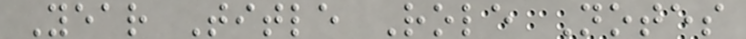Year Title Role Notes
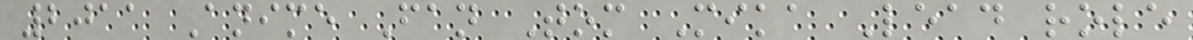2011 Anime Fan Tom Mika Lead role
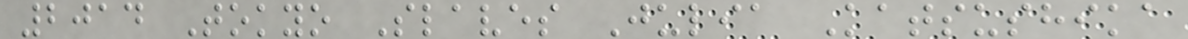2014 Tokyo Slaves Julia Katsushika
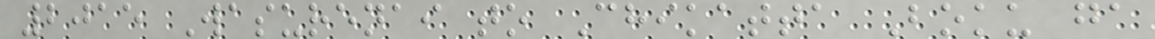2015 Wasurenai to Chikatta Boku ga
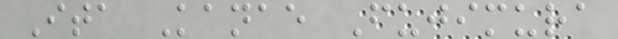Ita Kanae Fujimura
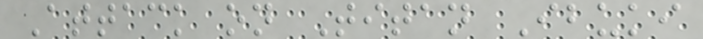Attack on Titan Ibuki
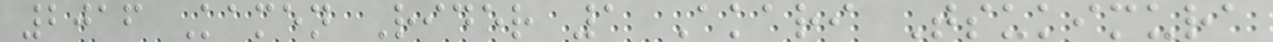2016 Kamen Rider 1 Akari Tsukimura
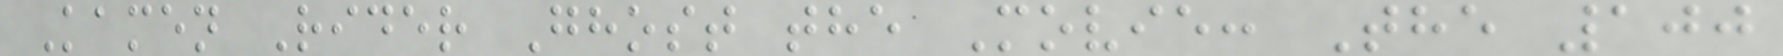Kamen Rider Ghost the Movie: The 100
